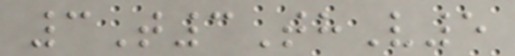3T3ThV5
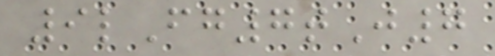9lFg7tJ7
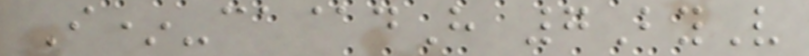I*-ca@dH 7ByV
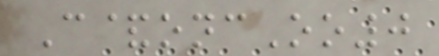C&oncOo0
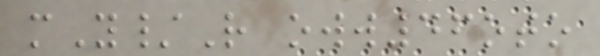mY/R oww46oto
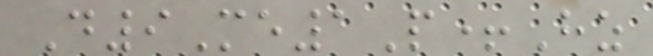D9Me1P+Hz
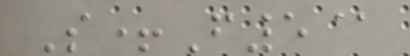S+F5@
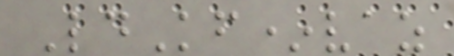LdKf*vaz
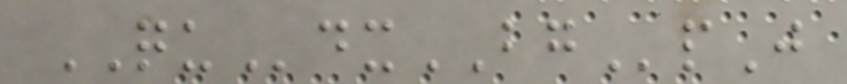QUdxBGpJ
